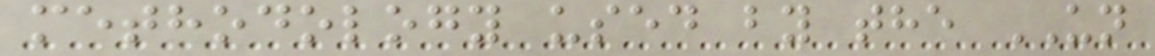methodology used by the UN
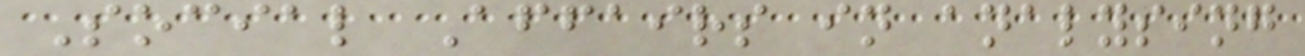Social Affairs in analysing
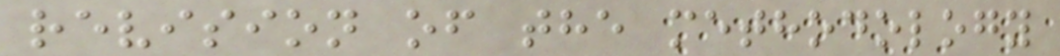revision of the methodology
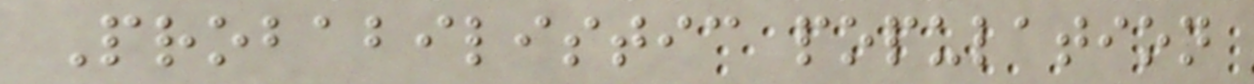Probabilistic population
